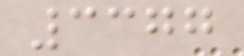3377
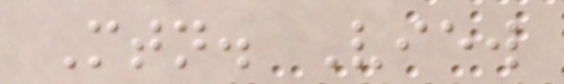Mtn. View
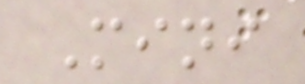Mini
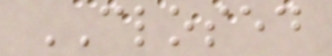CLOSED
